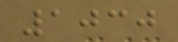1030
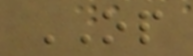OP
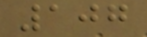107
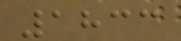1833
